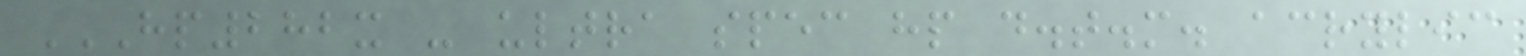HP282X - ULTRA SPEC HP D.T.M. ACRYLIC
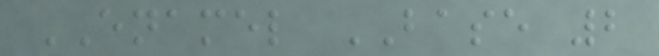ENAMEL BASE 2
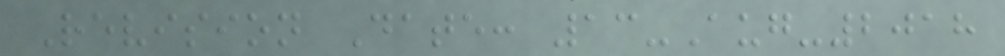Revision Date: 13-Aug-2018
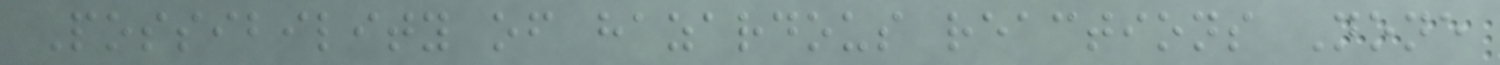Possibility of hazardous reactions None
